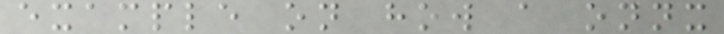example on how a onnx
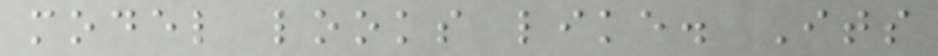model looks like. Its
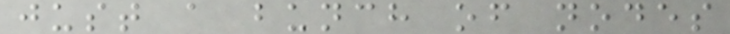just a bunch of nodes
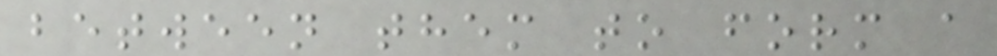between them to form a
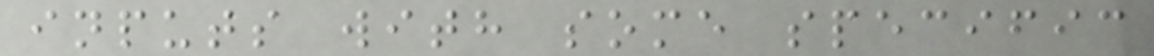inputs with some specific
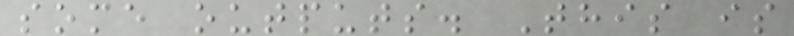some outputs. This is
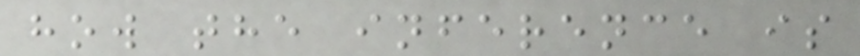how the inference is
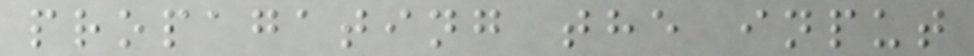propagating the input
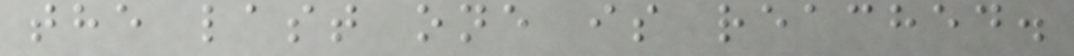the last one is reached.
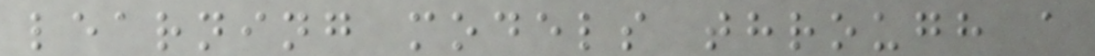learning models through a
